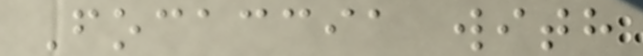Focaccia with
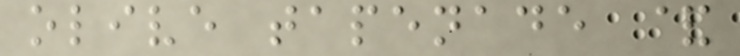olive tapenade &
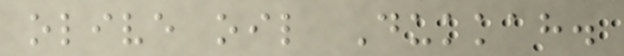olive oil Dukkah.
